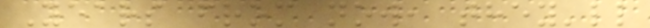Years from now, they'll
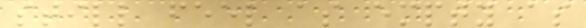still feel as empty as
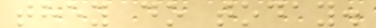they do today.
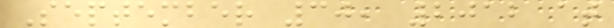September 30, 2012 at
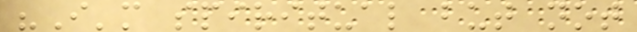"I'm spiritual but not
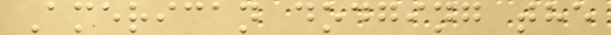American dodging the
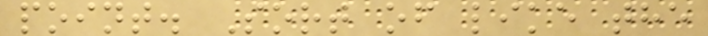point. Sort of like the
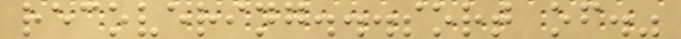recovering...sort of."
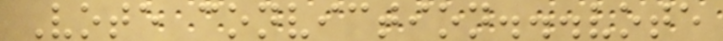Vote conviction...vote
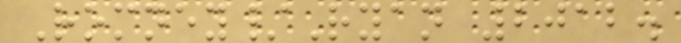Romney/Ryan 2012.
